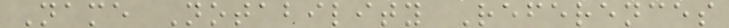Name Notability References
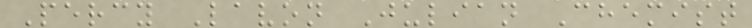Percy Lavon Julian Chemist
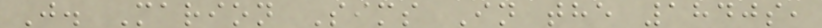J. Marion Sims In the 1840s,
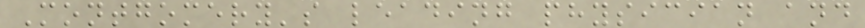Montgomery's leading physician and
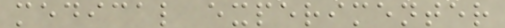medical experimenter
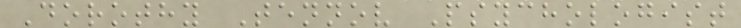Dorothy Tennov Psychologist
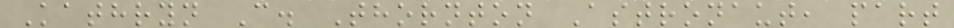Kathryn C. Thornton Astronaut, part
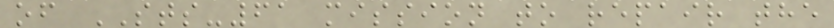of STS-61 mission to repair the
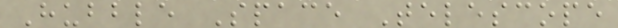Hubble Space Telescope
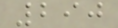290
